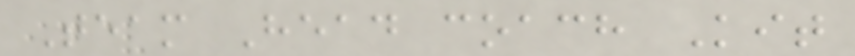Team Head coach Kit
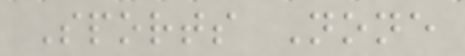Sports None
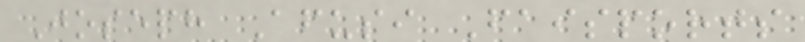Joseph Afusi Faisports
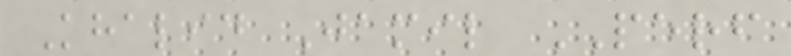Khalid Jamil PERF
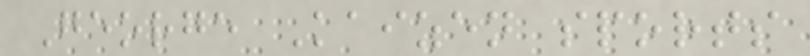George Kaizen sports
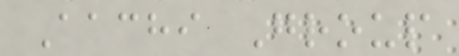Aachi Group
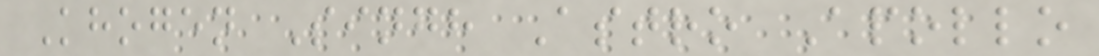Khogen Singh Astro Apollo
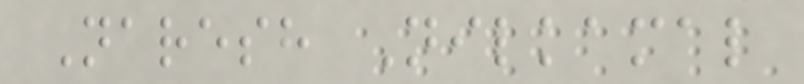Naresh Nilkamal
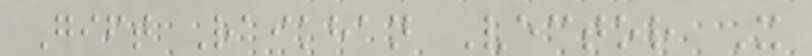Gift Raikhan Vector X
